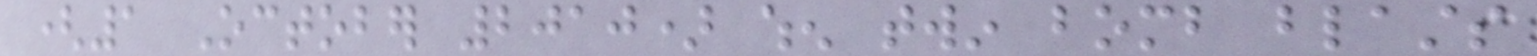(1 October 2010) when twin bomb blasts
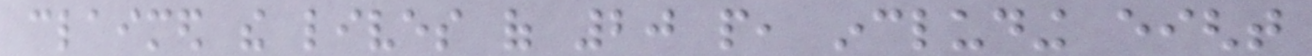claimed the lives of 20 people, including eight
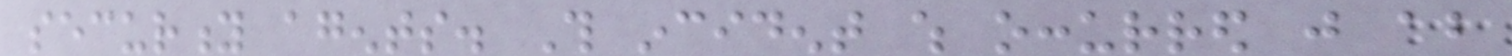security agents. This incident which occurred just about
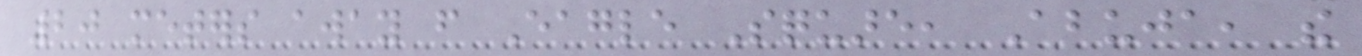20 meters away from Eagle Square, Abuja, the
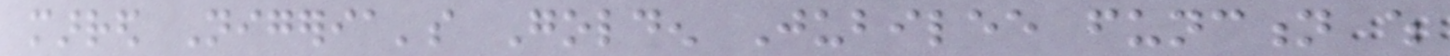marred Nigeria's Golden Jubilee function which
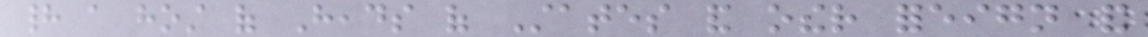had a host of Heads of States and other foreign and
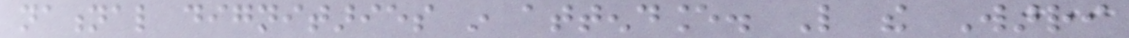national dignitaries in attendance. Like the Warri
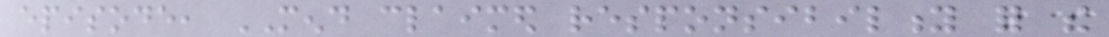episode, MEND claimed responsibility for the
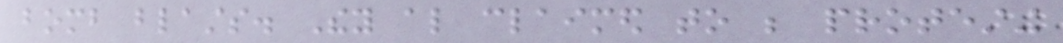bomb blasts. They also claimed to be protesting
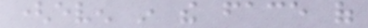(even in the face of
